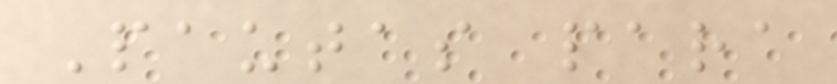Pautas para
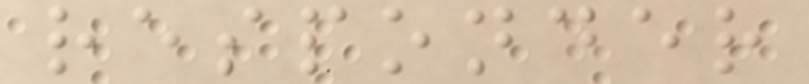responder
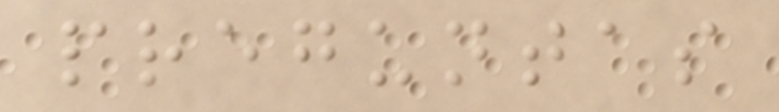preguntas
